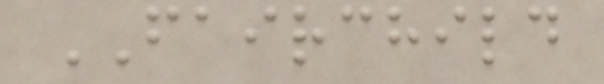FAIRCHILD
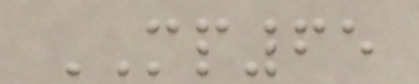MP65
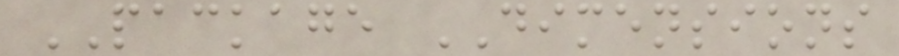PACKAGE DIMENSIONS
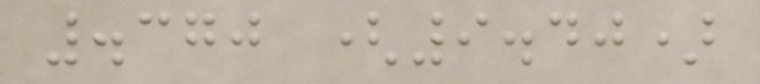.370 (9.40)
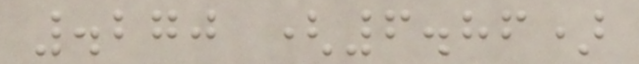.270 (6.86)
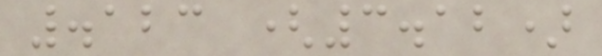.123 (3.12)
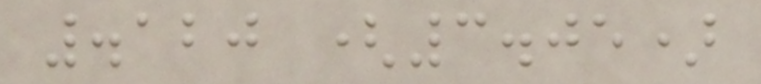.120 (3.05)
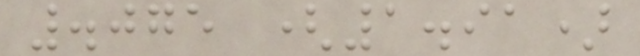.075 (1.91)
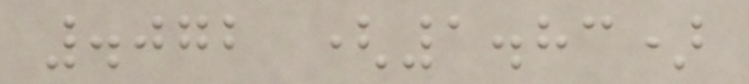.072 (1.83)
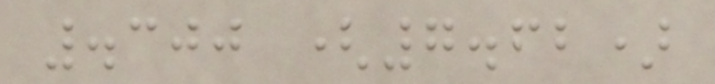.300 (7.62)
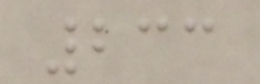233
